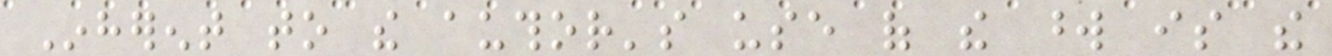Inherent to the author's use of the word is the
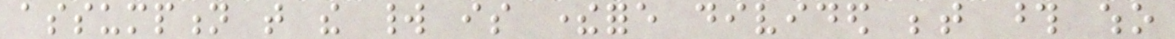assumption that the world is therefore divided between those who
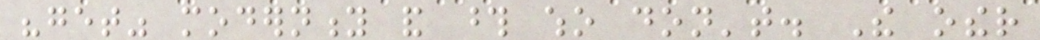"get" modernity and those who don't. The other
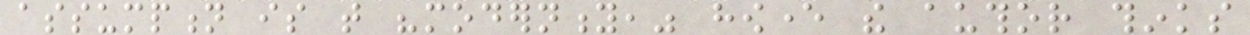assumption is that "modernity," however the author thinks
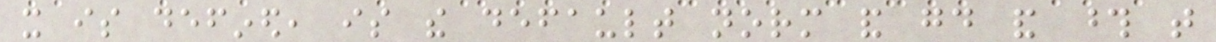it is defined, is the default norm and good and those that
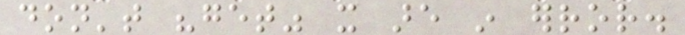don't "get" it are in error.
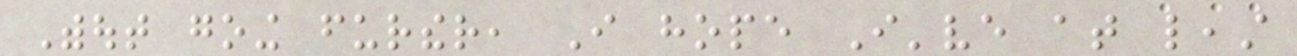Without going further, I hope I've at least
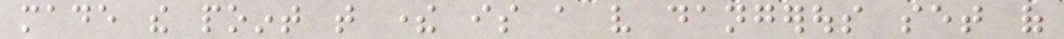made the point that there is a very dangerous set of
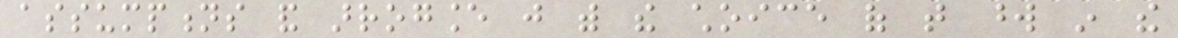assumptions and arrogance just with the choice of that word in the
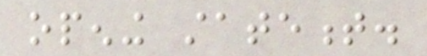opening statement.
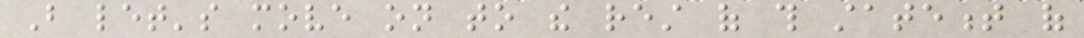But let's move on to the rest of this statement of
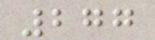277
